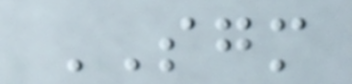SGM
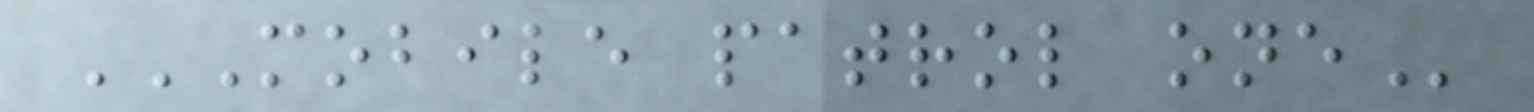MOBILE PATROL ONE
